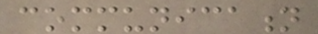communication
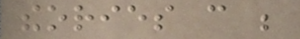theories can be
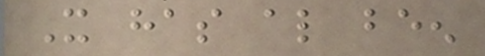It has also been
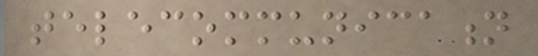telecommunication
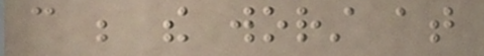can be the worst at
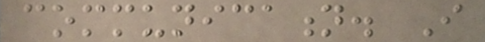communication. I
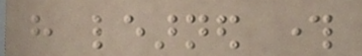have learned through
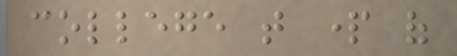college that part of
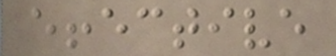effective
